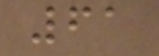61
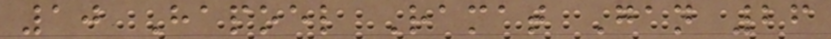10 Hapoel Ramat Gan 26
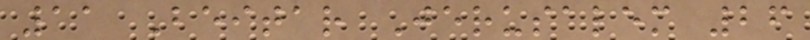11 Beitar Jerusalem 26
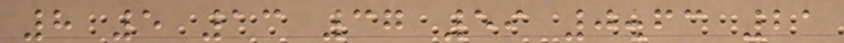8 5 13 37 59 0.63 21
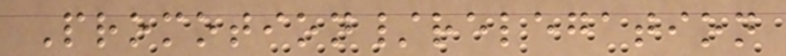Promotion/relegation
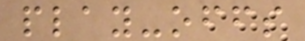play-offs
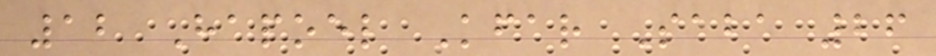12 Hapoel Kfar Saba 26
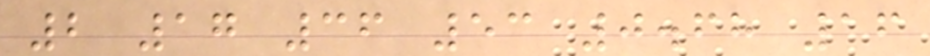2 17 36 53 0.68 16
